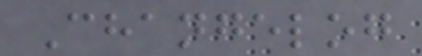Changelog
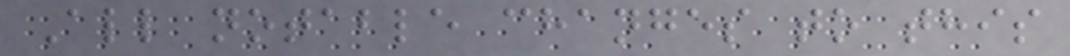All notable changes to this
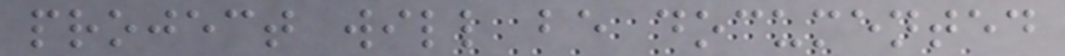project will be documented
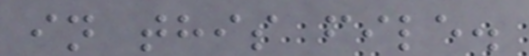in this file.
